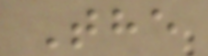The
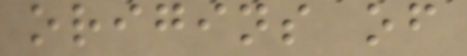origins of
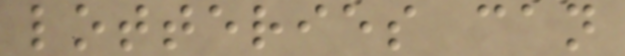lotteries can
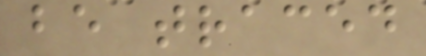be traced
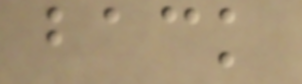back
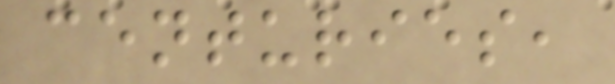centuries,
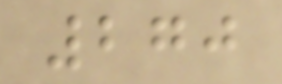270
